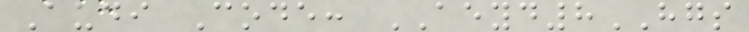Audi Code: AEYD8HGS
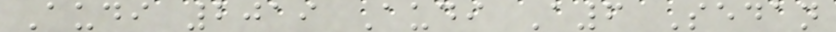Audi 2019 Audi A6 Sedan
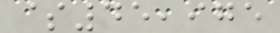$45,975
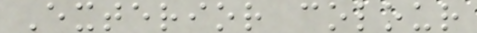Exterior colour
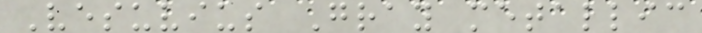Vesuvius Gray metallic
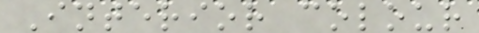Interior colour
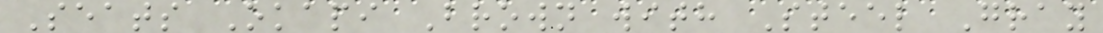Seats Okapi Brown with Steel Gray
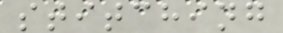stitching
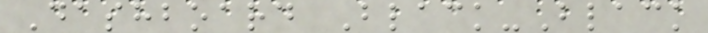Dashboard Black-Black
